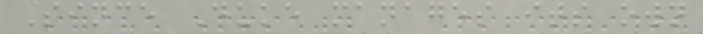Since Duke manages its own
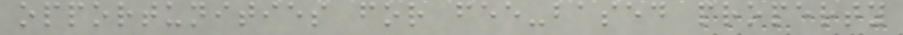opportunities for fee-based property
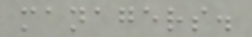managers.
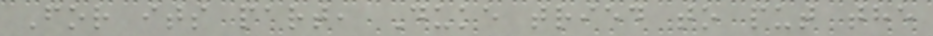For its part, Duke tried to put the
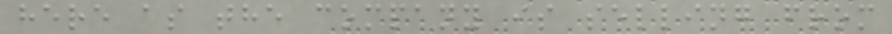here as the company is selling from
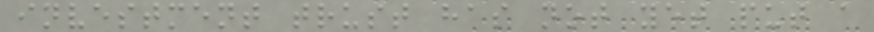investment trust has not yet put a
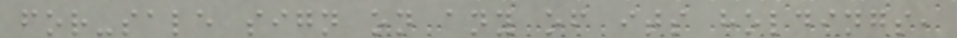for-sale sign on any of its holdings,
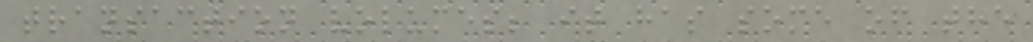transaction volumes; it has some of the
